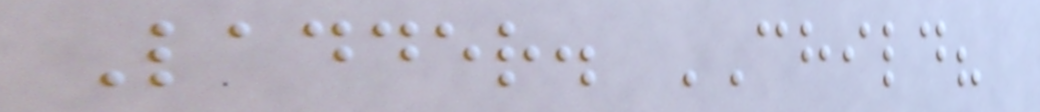Ladder. CHILD?
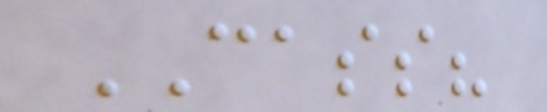CASS?
